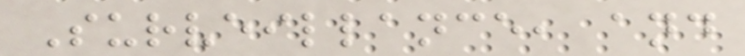Surveillance, and
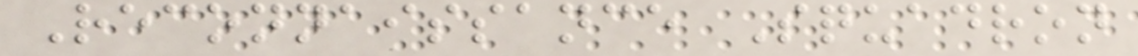Reconnaissance Squadron
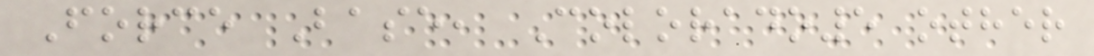Force Base, Colorado5 other
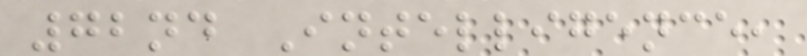72nd Intelligence,
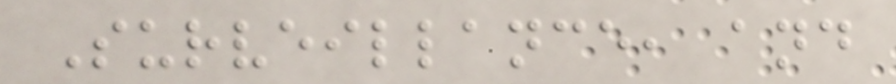Surveillance, and
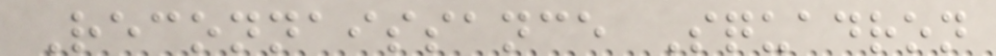Reconnaissance Squadron
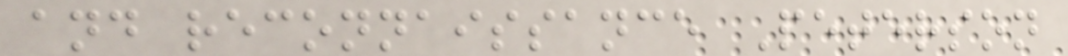and reconnaissance Peterson
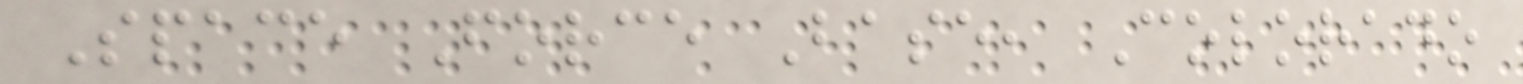Space Force Base, Colorado
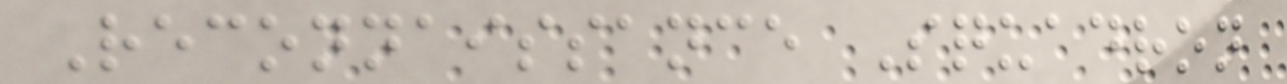Reconnaissance Squadron
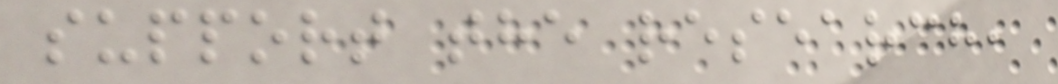support the research,
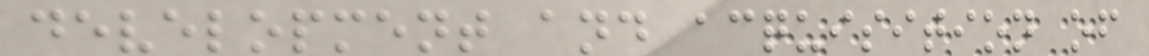development and acquisition of
